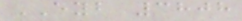EYB 3808
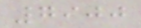7900
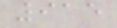915
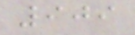909
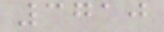3710
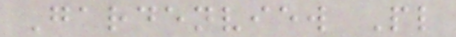Gardenview Pl
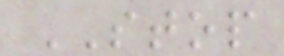STOP
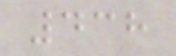438
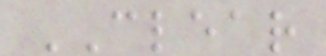CLEAR
